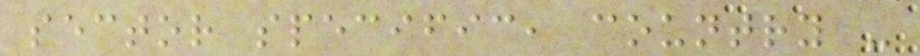sector specific, country -
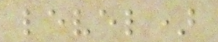level)
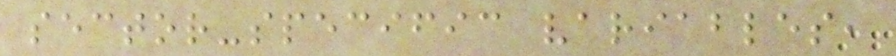sector-specific variables,
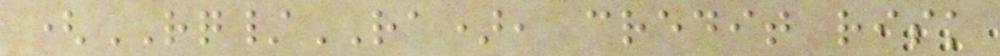(RQ/RA), credit risk
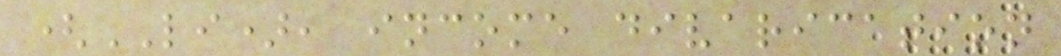(LI), income divarication
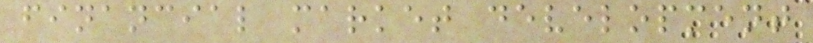financial market development
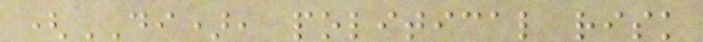(DI), political risk
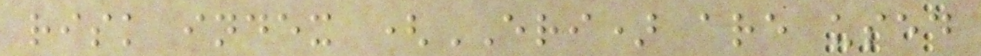risk index (ERI) are used
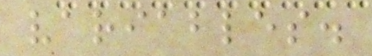variables.
